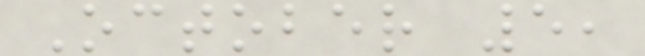October 5,
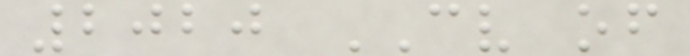2020 CV of
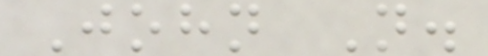John N.
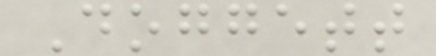Doggett
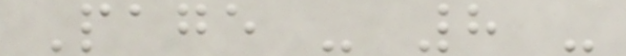Page - 8 -
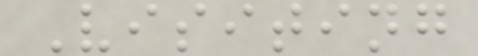Visiting
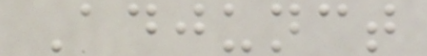Adjunct
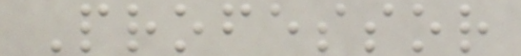Professor
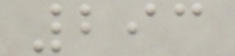293
